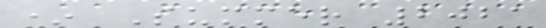* Summer 2021
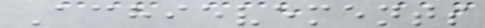Achievements
